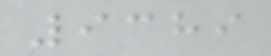9389
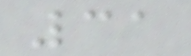31
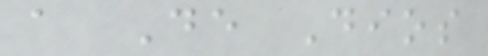a De Dios
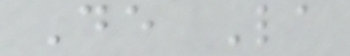De La
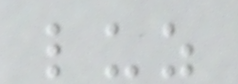luz
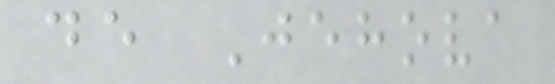de Jehova
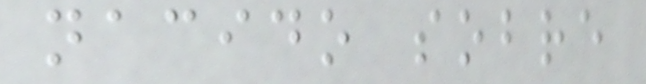nacido sobre
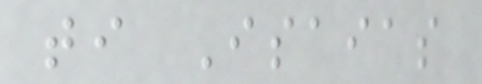ti Isaias
